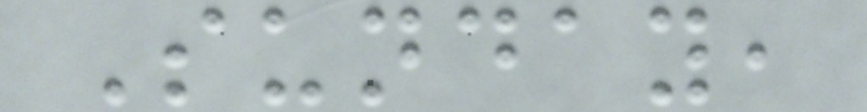Sunday,
